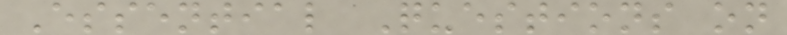Essential Questions on
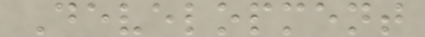Development
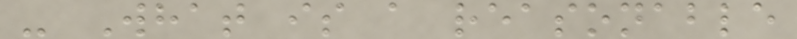- What is a reasonable
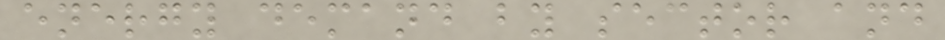energy demand by sector and
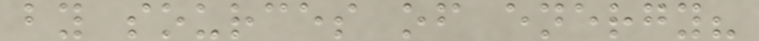by sources of energy?
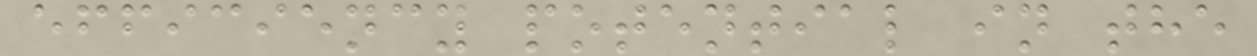efficiency potential in the
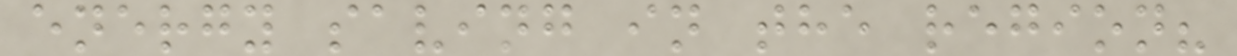energy saving in the region?
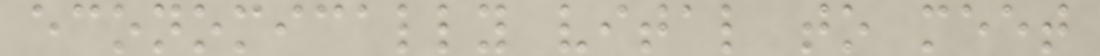economically vital to meet
